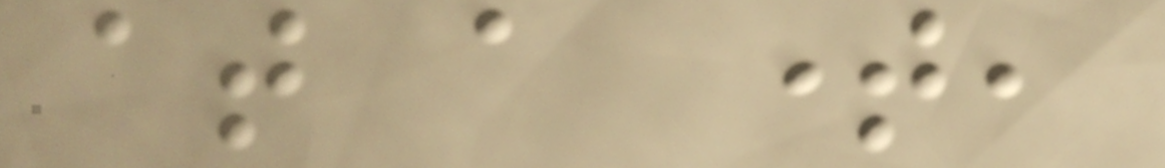at a time,
